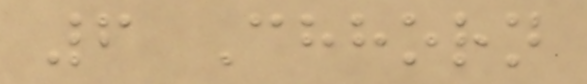6 Chhorn
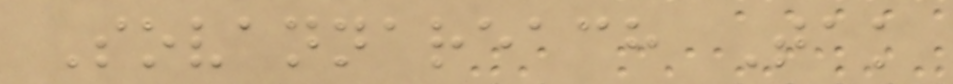Sovannareach Tak
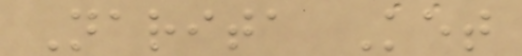Narita Ket
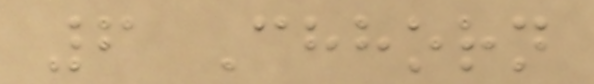6 Chhorn
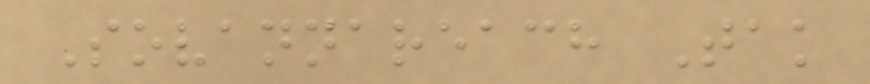Sovannareach Tak
